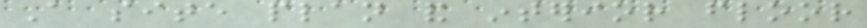A site plan and interior floor
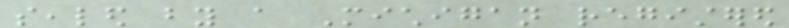sealed by a Michigan registered
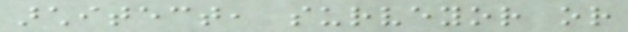architect, surveyor or
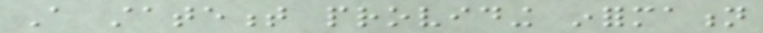A statement providing information
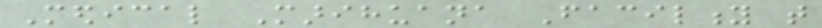Medical Marihuana Facility that
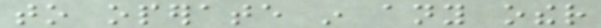to operate in any other
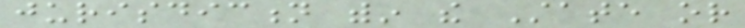jurisdiction within the State or
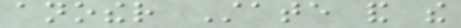another State and the
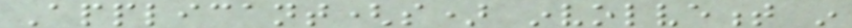Applicant(s) involvement in
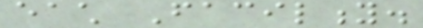each Facility.
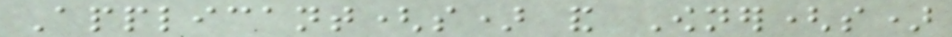Applicant(s) and Owner(s)
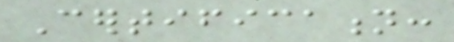Certification:
